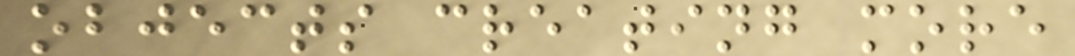objects creating more
